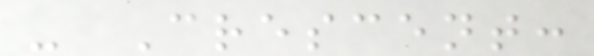- Crescent:
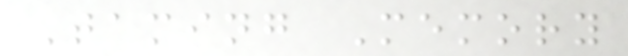Taming Memory
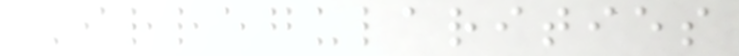Irregularities
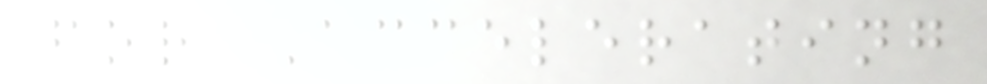for Accelerating
